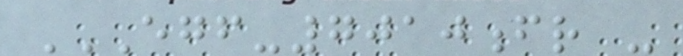EGF-7010FR -
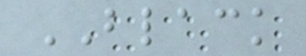BLACK
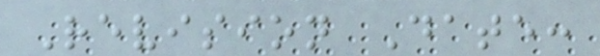Revision Date:
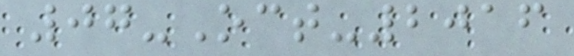07-Oct-2016
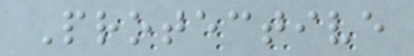Protective
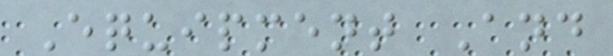Equipment And
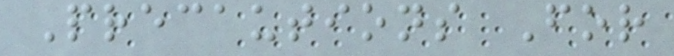Precautions For
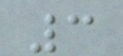3
